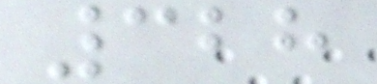328
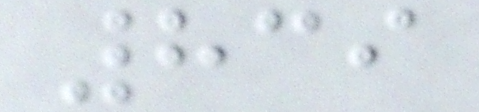839
